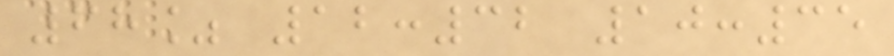68% 12:32 10:35
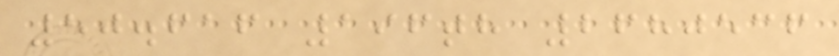50.616 196th 2680536
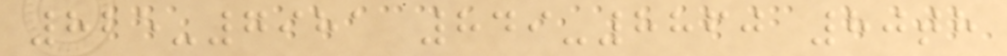825-7981 849-8860 80th
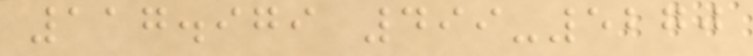117.979 499-5270
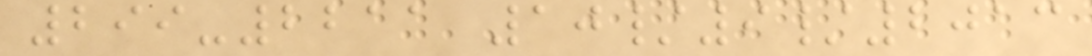299-2211 10/9/2013
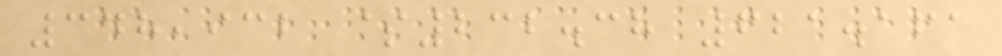348,932 $232.38 621.161
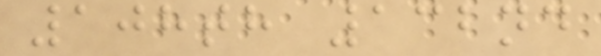108th 132nd
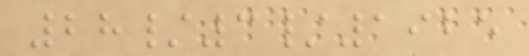28/3/1925
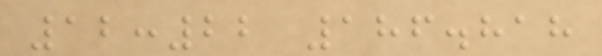12:22 186.818
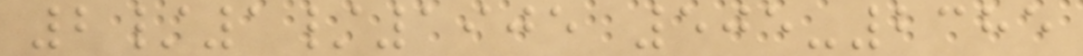2/1/1905 505-2385
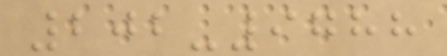202-9788
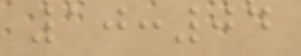10:04
